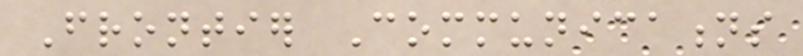Frontier Communications
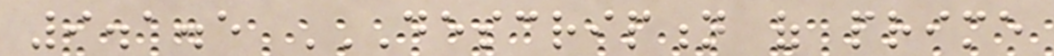9.1.5 DESCRIPTION OF PRIME
